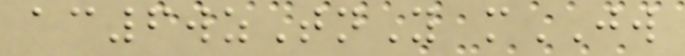ac6wzTnY mJW
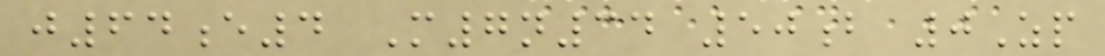j64e4 M7n34 50b 0Zp
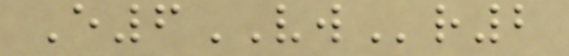E6VWr2
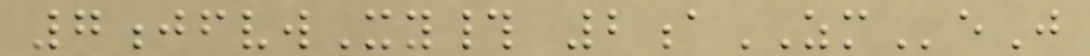7jfvwXy# 2aZMeJ
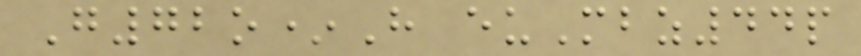G72o*H euMbz44p
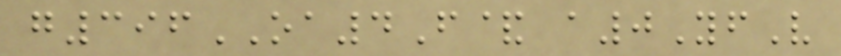g396OA4F& a0YfV
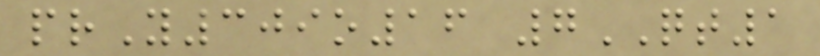prY309o16 7QT1
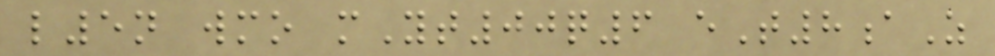l5n wmo mYt00q6 eT8aZ
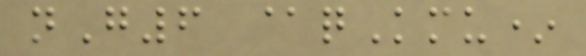nG6 @qKmu*
